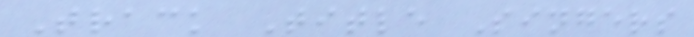Track Title Singers
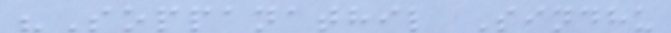"Soppanathil Sindhu
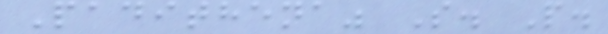Padithena" S. P.
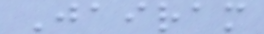Jairam
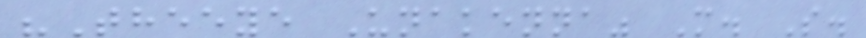"Theeye Unakenna" M. S.
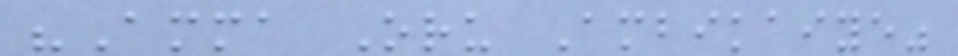"Amma Oru Ambikaiye"
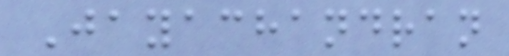Jayachandran
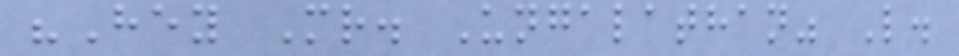"Hey Mr. Ungalathan" L.
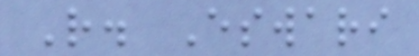R. Eswari
